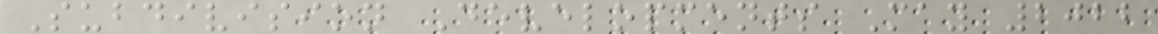Subdivision Developments May 2022
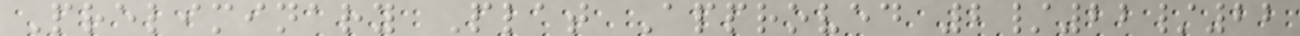Preliminary Plat Approved 2/22/22
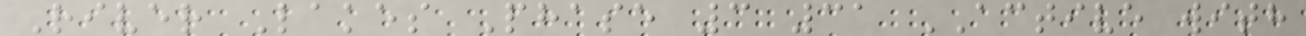River Lakes Phase 3 31 ACTIVE with
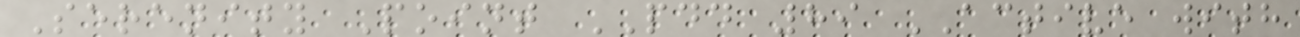Serenity Point PDD 89 ACTIVE with
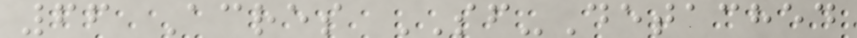66 Acres SF-Detached
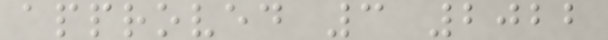approved 3 2022
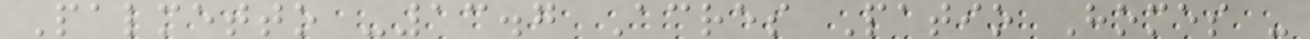Palmetto -13.7 Acres Patio Homes -
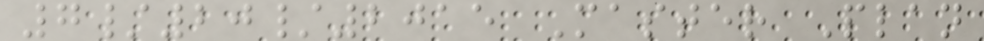7/20/2015 Master Plan
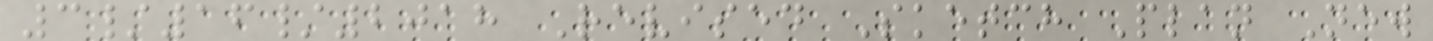3/16/2018 Revised Sketch Plan New
